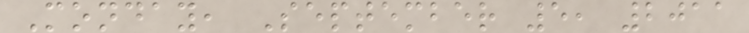Monday, September 5, 2011
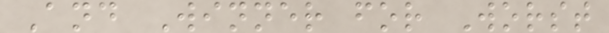And Winner for Worst
